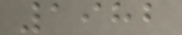1982
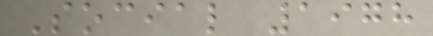Social 1978
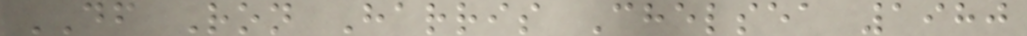DF Ron Harris Chelsea 1980
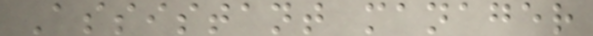Assistant manager
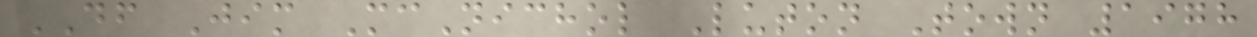DF Jim McNichol Luton Town 1978
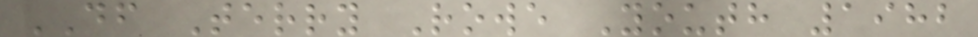DF Terry Rowe Youth 1982
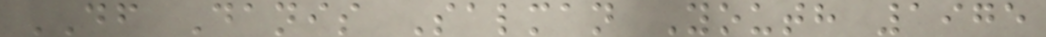DF Danis Salman Youth 1975
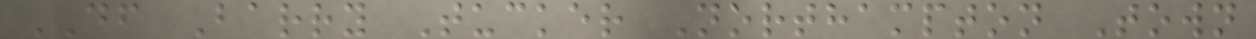DF Barry Tucker Northampton Town
